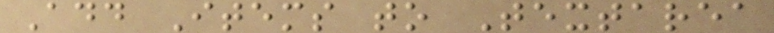Add Items to Textarea
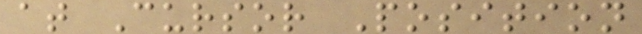at Cursor Position
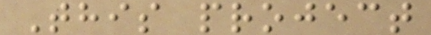This project
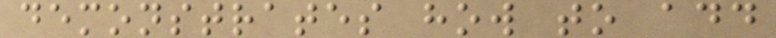demonstrates how to add
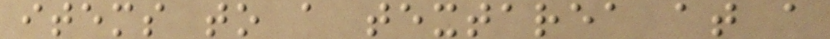items to a textarea at a
